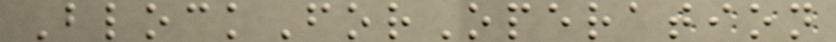BlockForOperation
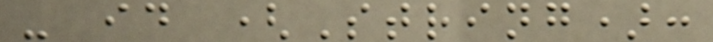- id (String):
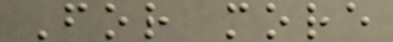For more
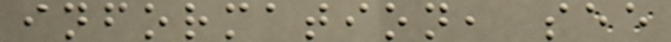information, see
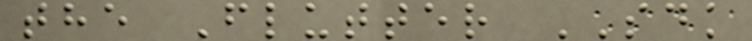the Flutter SDK
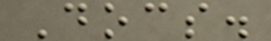Docs.
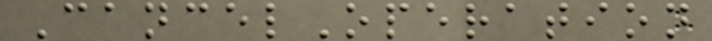CancelOperation
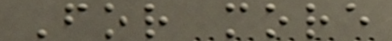For more
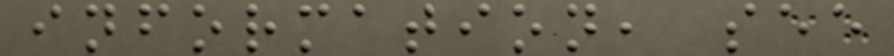information, see
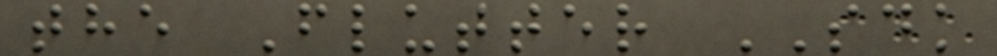the Flutter SDK
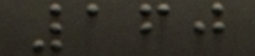160
